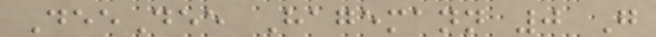DeeDee Hagemann 0 G
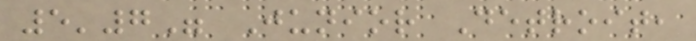5'7" Junior Detroit,
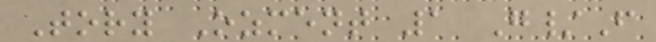Tory Ozment 1 G/F
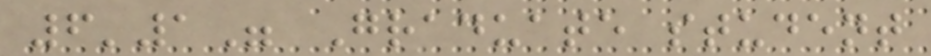6'1" Graduate student
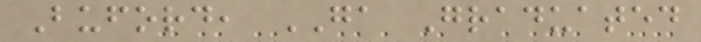Buford, GA Graduated
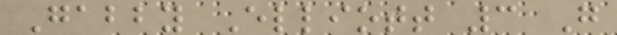Gabby Elliott 3 G
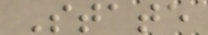State
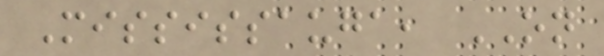Mississauga, ON
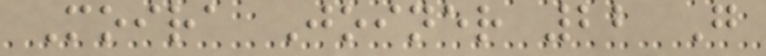Moira Joiner 22 G
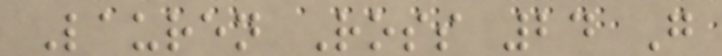Lauren Ross 24 G
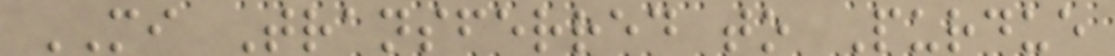MI Transferred to Purdue
